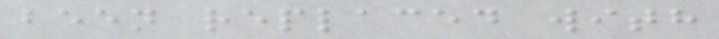been replaced with
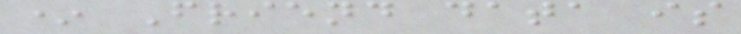* Friend data is
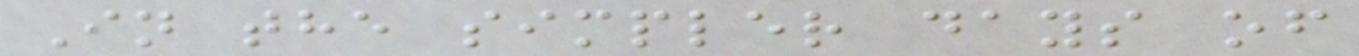In the simpler days of
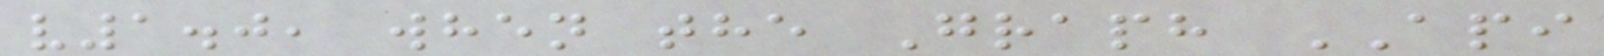v1.0, when the Graph API
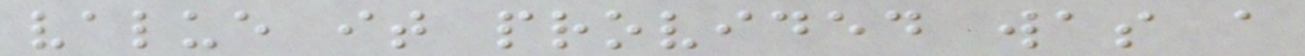value it provided was a
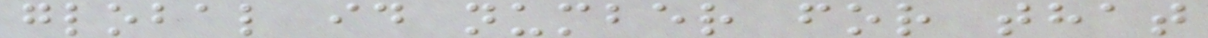global id number for that
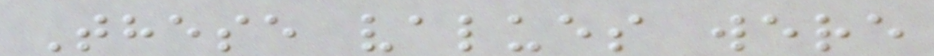These values were
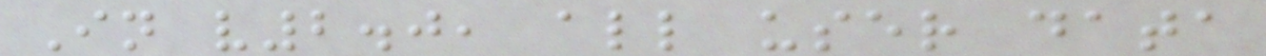In v2.0, all user data
